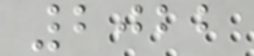2022
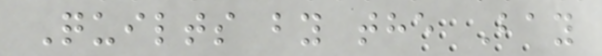Quilts by the Bay
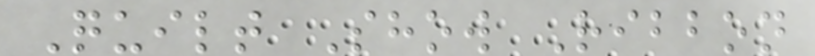Quilt Show Ribbon
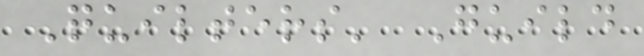Quilters' Guild
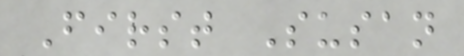First Susan
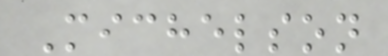Michelson
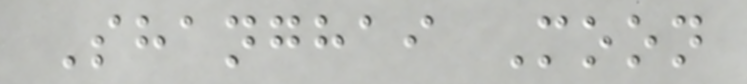Shanghai Moon
